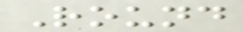Round
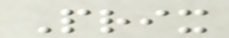Prix
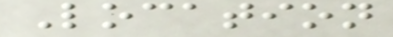Location
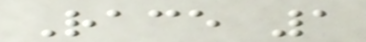Race 1
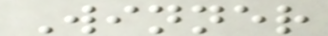Winner
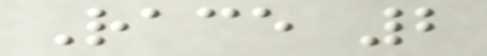Race 2
